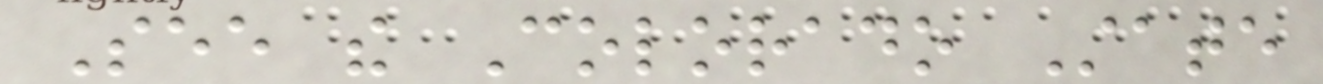See the Colorado State
